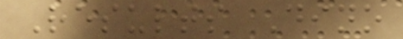Results Dino
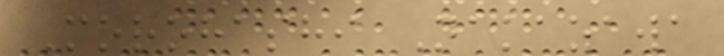Morohashi Nakazawa
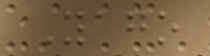Yago
